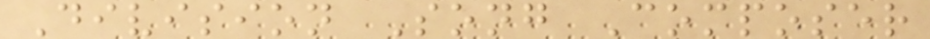Division Song Composer
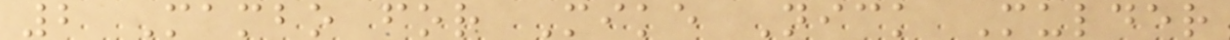2 Mambo for Mike Nick Mulder
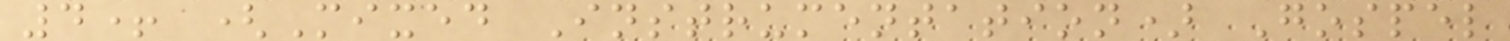4+ (Mixed Instrumentation) Gospel
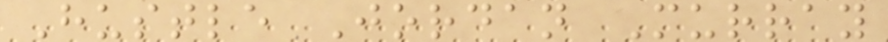Hustle Jordan Murray
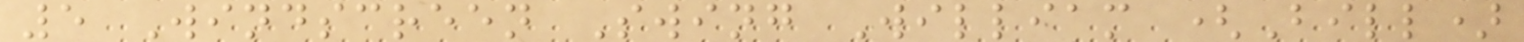5 Windscreen Swing William (Bill)
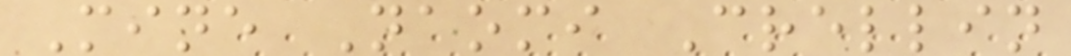Mine Naomi Crellin
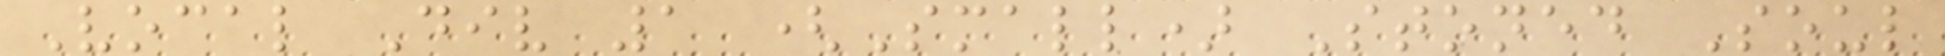Vocal Div 1 (Small) Stoned Soul
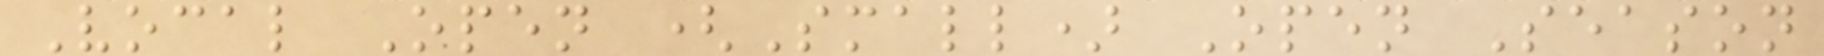Vocal Open (Small) Open Season
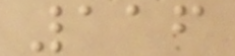116
